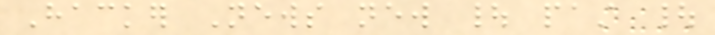Hacker News new | past |
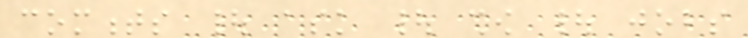comments | ask | show | jobs
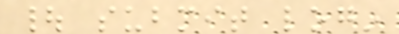| submit login
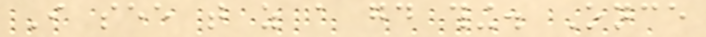I see that as a good thing. Once
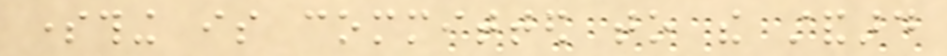something is committed to the standard
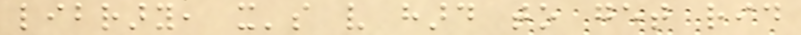library, it's very hard to get rid
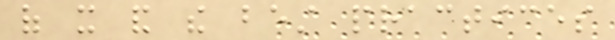of it and the best practices
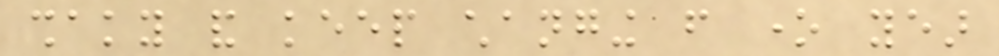shaky and keep changing from one year
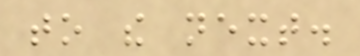to the next.
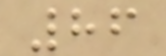86
